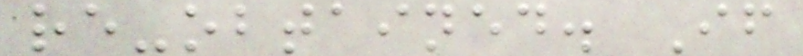re-obtained. If
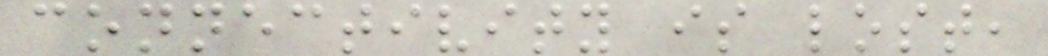connectivity is lost,
